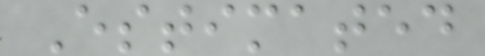Estimated
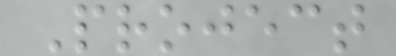Project
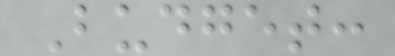Budget:
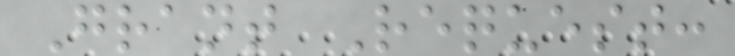Grant Request:
